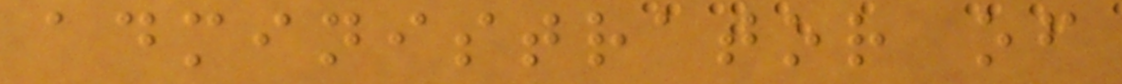administrator of
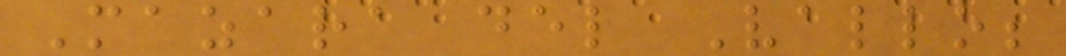Mazara del Vallo;
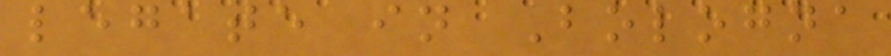legate in Bologna
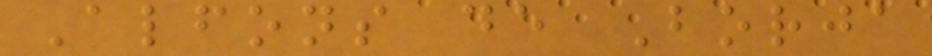Alfons de Borja
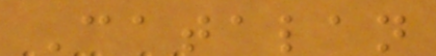Catalan
